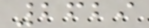2629
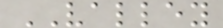VALLEY
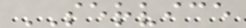SERVICE
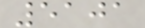5101
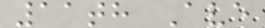11th Ave
